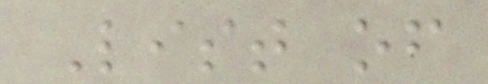List of
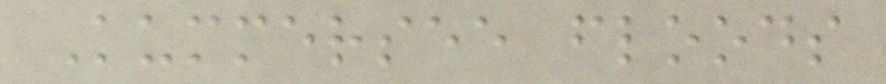Kummersee floods
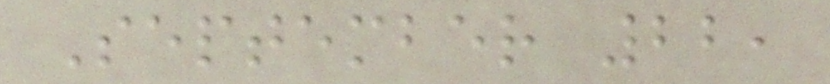September 22,
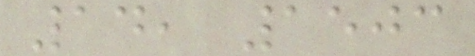14, 1503
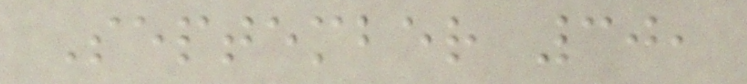September 30,
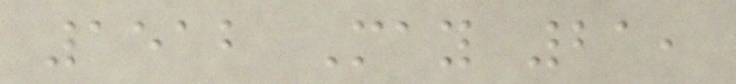1512 May 21,
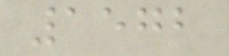1572
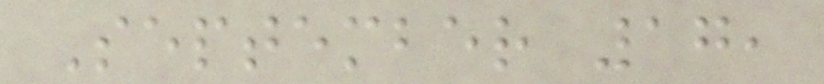September 17,
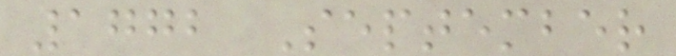1772 September
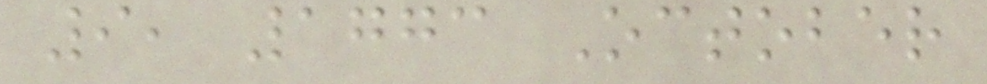9, 1773 October
